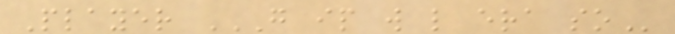Player G IP W L ERA SO
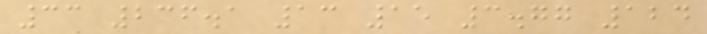33 236.1 13 15 3.77 124
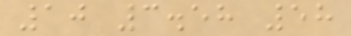10 3.58 58
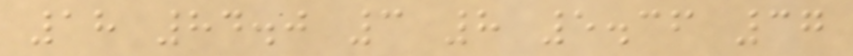18 84.0 3 8 5.36 37
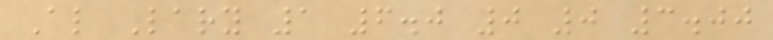Al Lary 1 6.0 0 0 3.00
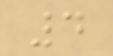4
